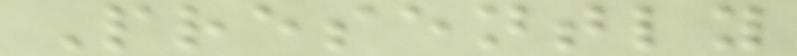Presently
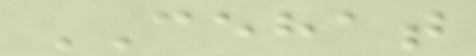CEHAT
